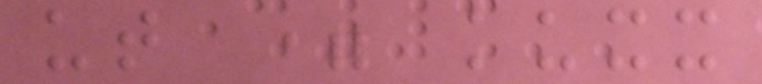ut = kuxx
